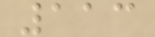113
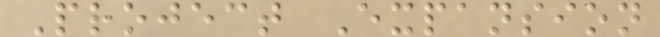Project Expansion
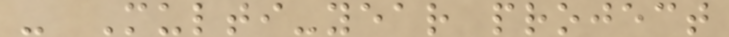- Multi-year project
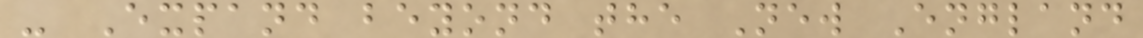- Expand beyond the New England
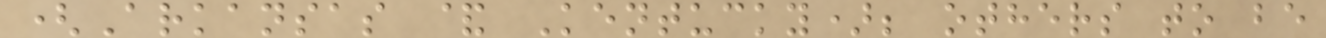(Arkansas & Kentucky); others to be
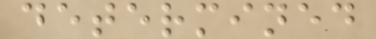determined
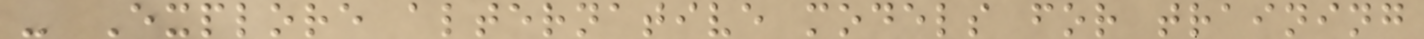- Explore alternative models for training
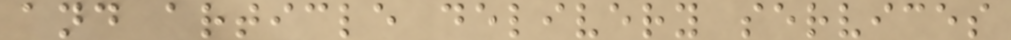and article delivery services
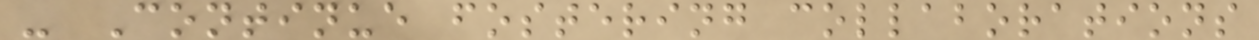- Continue fostering collaborations
